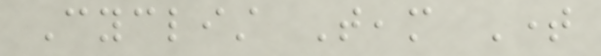Cyclist Team Time
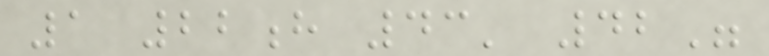1 22h 43' 42"
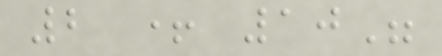2 + 10"
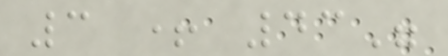3 + 43"
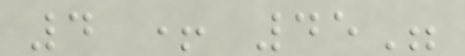4 + 45"
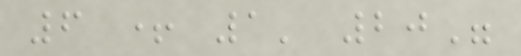6 + 1' 20"
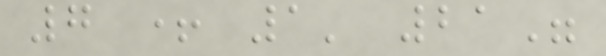7 + 1' 21"
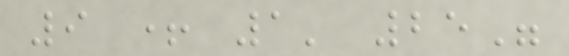9 + 1' 25"
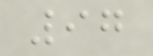97
